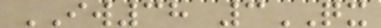IW38 3QX
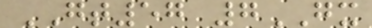GT57 7GX
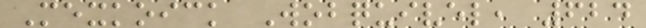Mexkoick Wobquivel, 624
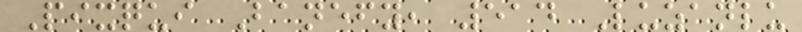Pixqui Banefy, 514 Luzanlu
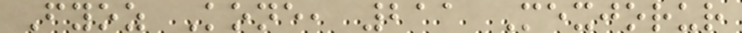Fyoz Kone, 211 Mexjorur
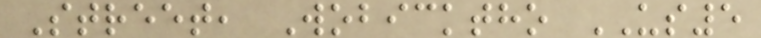Street, Wobicktho US5
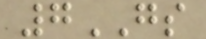7GS
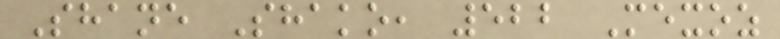Shane Shako, 522 Mexoz
